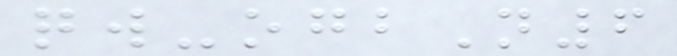qw-ogbN6
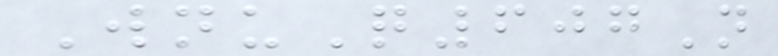WnuQ607N
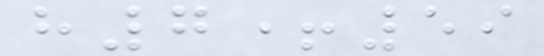h7+59
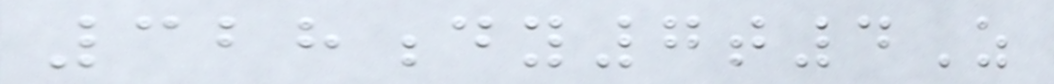328dy7t4Z
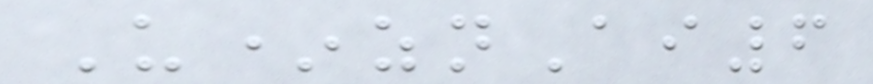U*znAi6
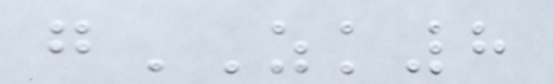gZK8
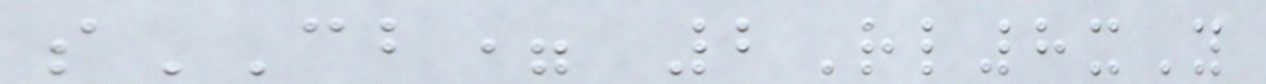sCB= 2Rl8xY
